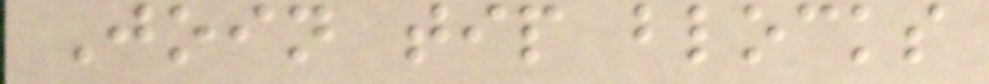Join tip blocks
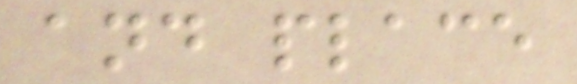and place
